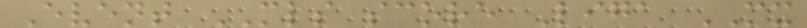Event MLS score Liga MX
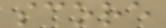score
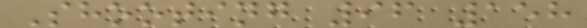Shooting 96 158
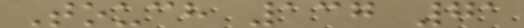Touch 137 71
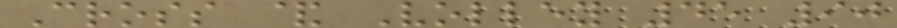Cross & Volley 45 90
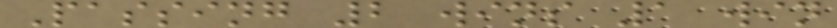Passing 2 wins 1 win
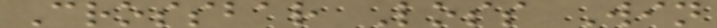Crossbar Loss Win
